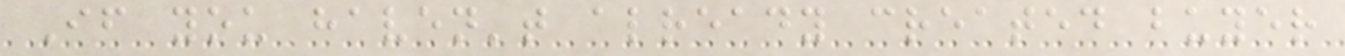If you haven't already created buyer
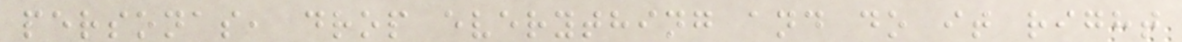personas, drop everything and do it right
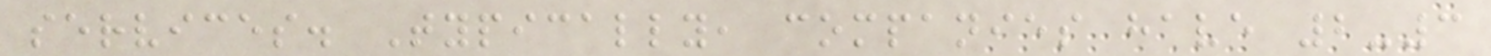services. Typically, companies have 2-3
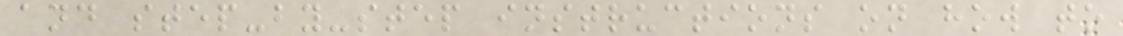and step-by-step instructions on how to
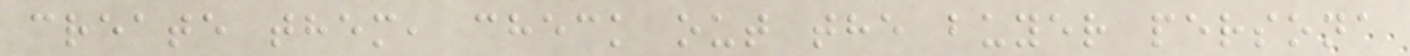create them, check out the buyer persona
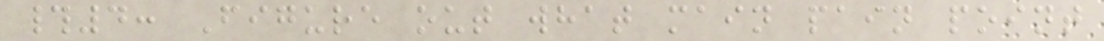#4: Figure out what main pain point
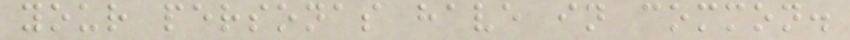your personas have in common.
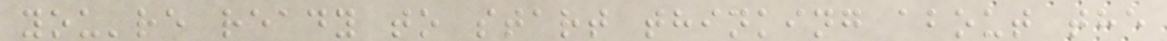you're ready to start thinking about the
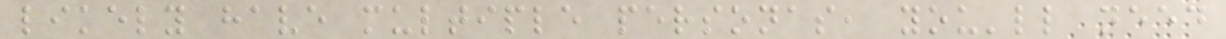likely have multiple personas, you'll need
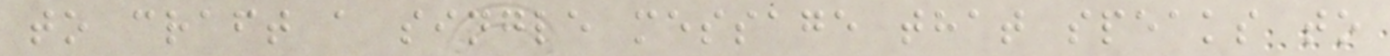to craft a single message that speaks to
